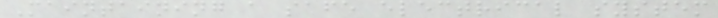Maintaining a safe electrical system
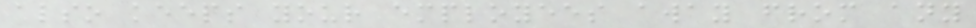also keeps your employees away from any
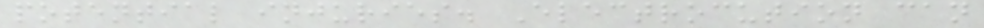potential injuries. Electrocution can
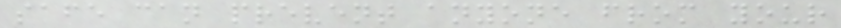safe can prevent anyone from your
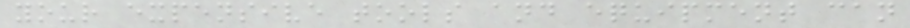your expensive tools and equipment can
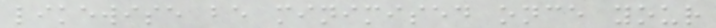likewise be minimised once your
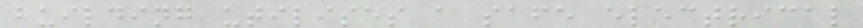building utilises a safe electrical
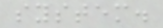system.
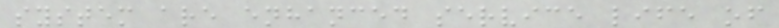system are enhanced service life of
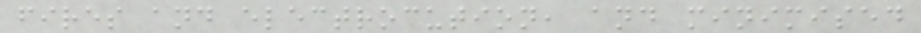fires and electrocution, and minimised
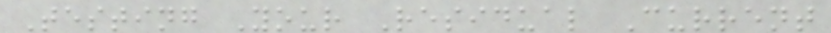Testing Your Residual Current
